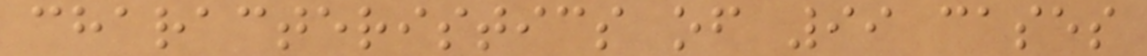characteristics of 99 cases
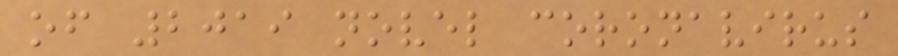of 2019 novel coronavirus
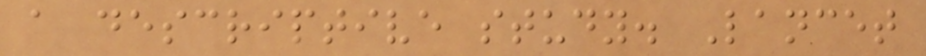a descriptive study. Lancet
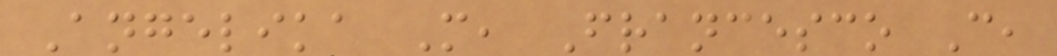Angelika M, Francesco C,
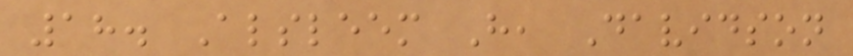18. Alsleem H, Davidson
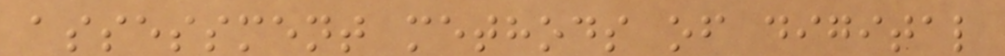assessment methods of digital
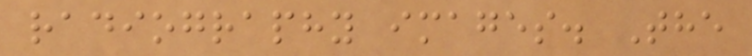radiography images. The
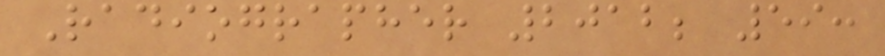Radiographer 2012; 59:
